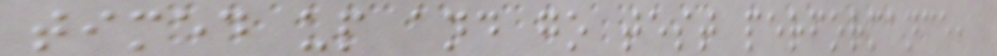timed up and go test performance,
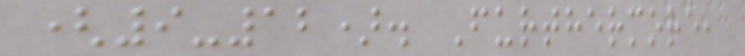(9-12). Furthermore,
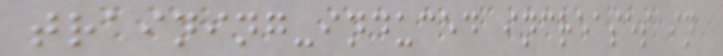training-induced increases in
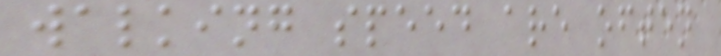walking speed are often
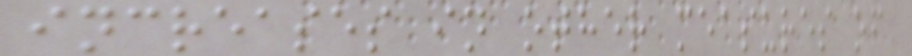increases in other measures of
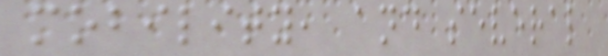mobility, and several
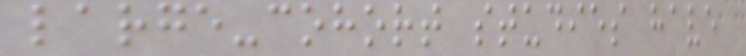large-cohort studies have
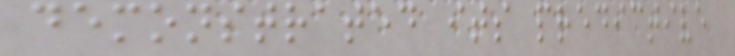demonstrated its predictive
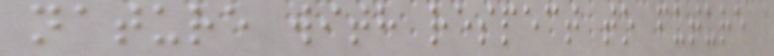nature with respect to future
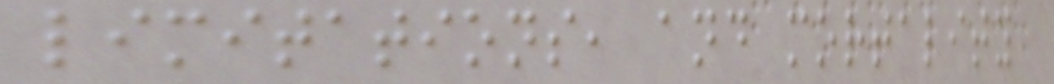limitations, and mortality
